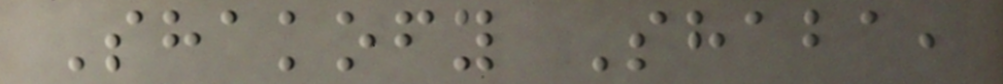Shakofy Shaba,
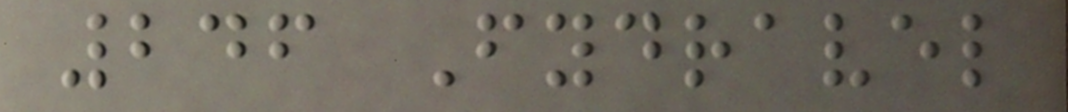246 Fydravel
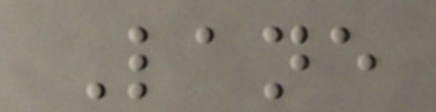Lane
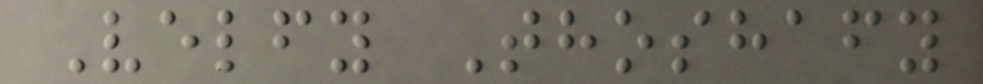Velfy Thoshafy
